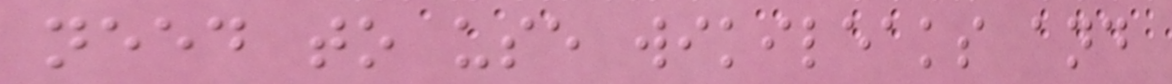need to use wikileaks and
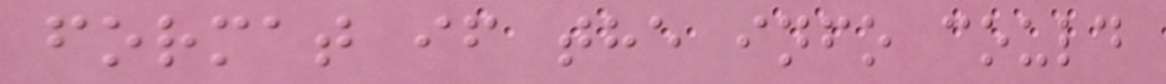format if the info could
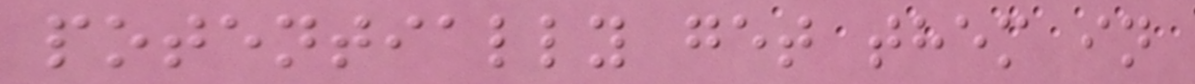potentially get them in
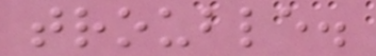trouble.
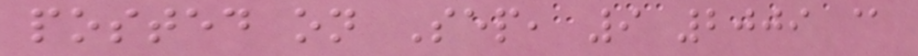posted on Sep, 9 2009 @
